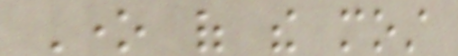One of the most
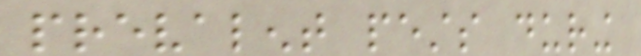prevalent pests during
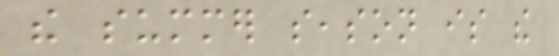the summer season is the
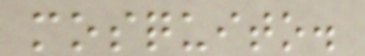mosquito.
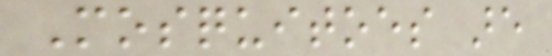Mosquitoes are
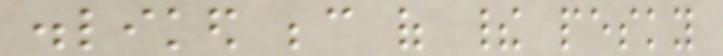disliked because of their pesky
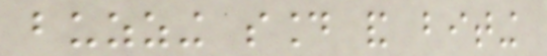buzzing sound and biting
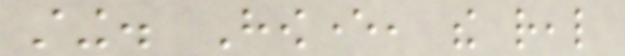sting. However, the real
